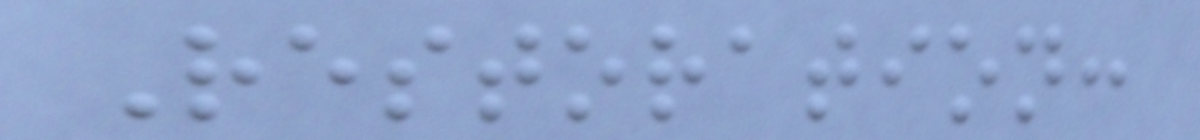Restoration:
